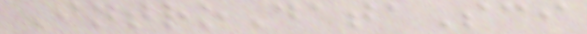IntroDataSci
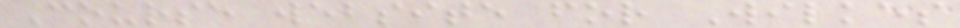Course website for Wilkes
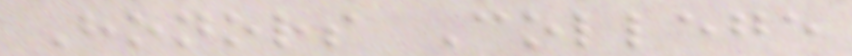Honors College
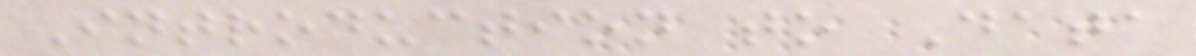Introduction to Data
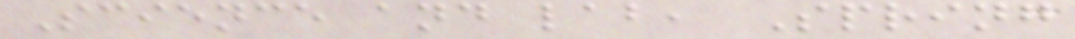Science and lab, Spring
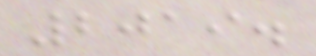2019.
